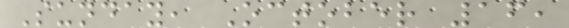Sunday, October 16,
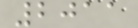2011
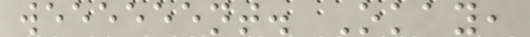weeeeeent. Okay,
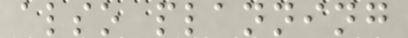also planning
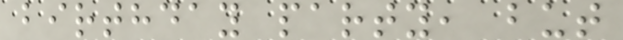birthday party, but
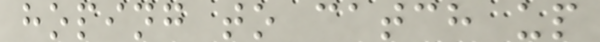hoping to catch up
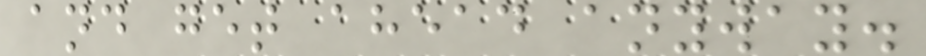and get ahead anyway.
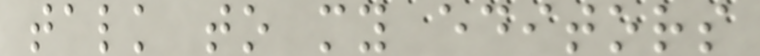talk to my editors
